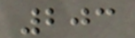203
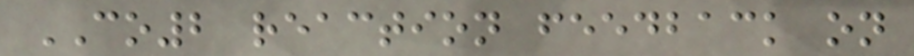CO2 reaction feedback on
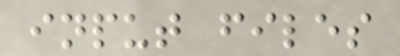input files
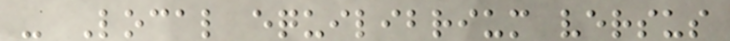- Local equilibrium versus
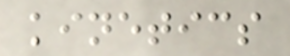kinetics
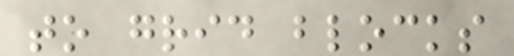to grid blocks
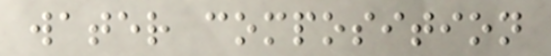water composition
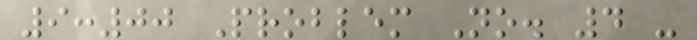9:00 Problem No. 4 -
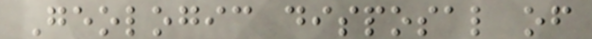Geologic disposal of
